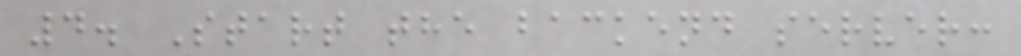4. Start the backend server:
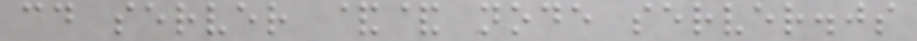cd server && node server.js
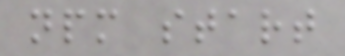npm start
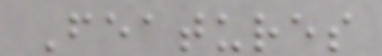Features
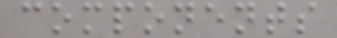components
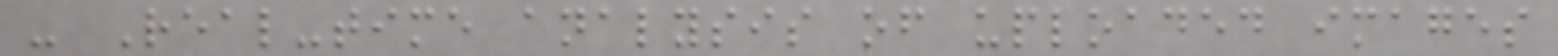- Real-time analysis of uploaded images
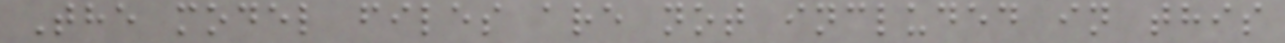The model files are not included in this
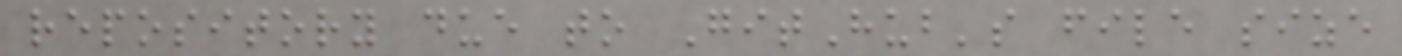repository due to GitHub's file size
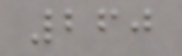260
